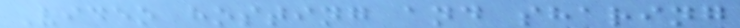Video hosting and sharing
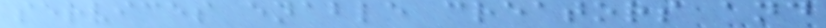services enable creators and
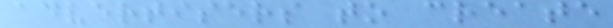advertisers to create
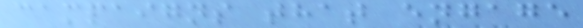campaigns that engage
